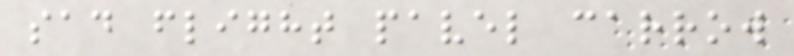sad flight pavel carrow
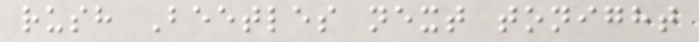rush Beetles next tonight
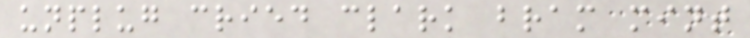unplug cried clark bram mint
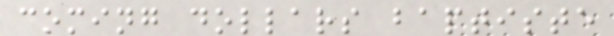coming dollars baptiste
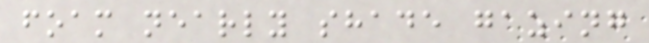foam nearly shade gazing
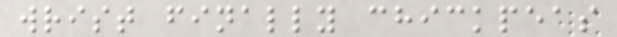wrist finally chickpeas
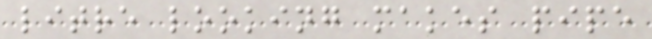litre looking makes pipe
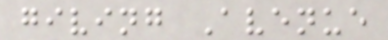giving Avenue
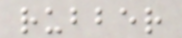rubber
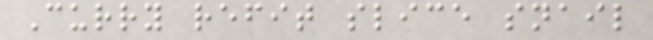Curry refit slice snail
